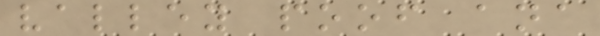valley poof ana
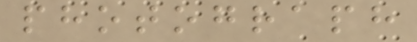photograph
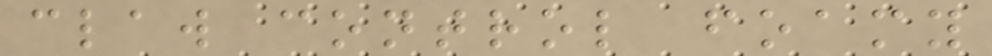claw control foamy
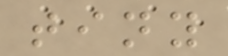tiny
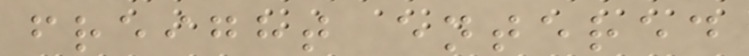freight entered
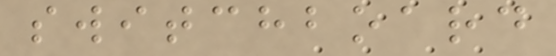switchboard
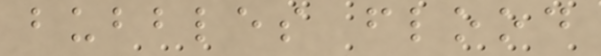bubbles flood
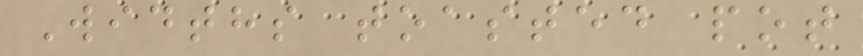Widths toasted pot
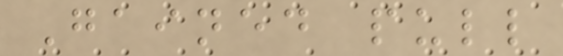Gained pull
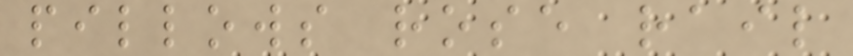pillows rose rail
